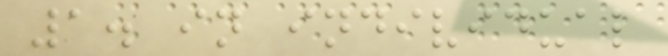1. in individual
